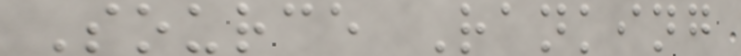Source Ranking
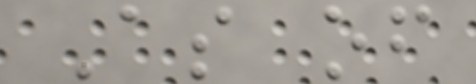As of
